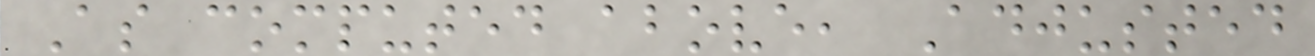As computed above, Adjusted
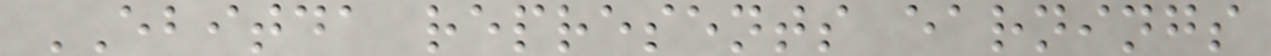EBITDA represents earnings
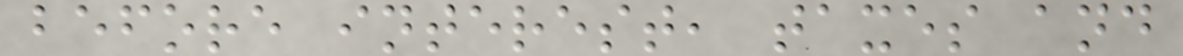before interest, taxes and
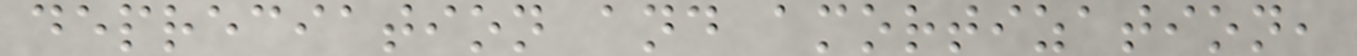depreciation and amortization,
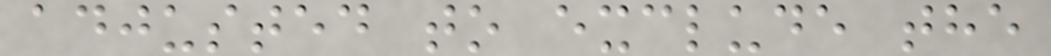adjusted to exclude the
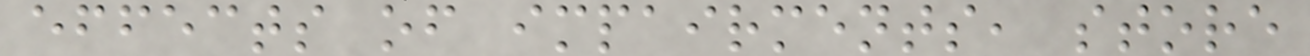effects of impairments, store
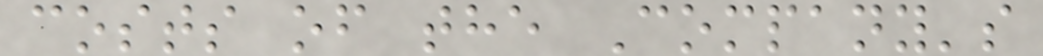costs of the Company's
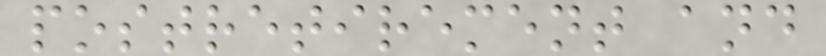postretirement and
